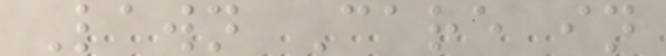Lawn Care in
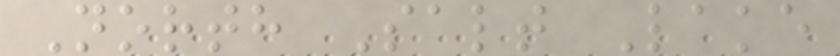North Salt Lake
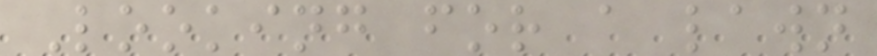Looking for a lawn
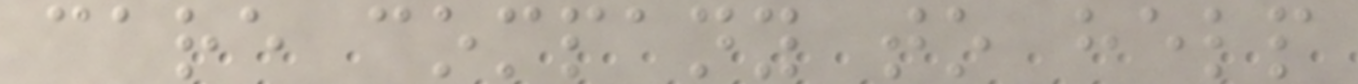care company to help
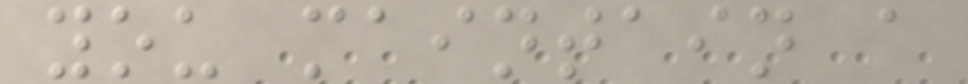you maintain a
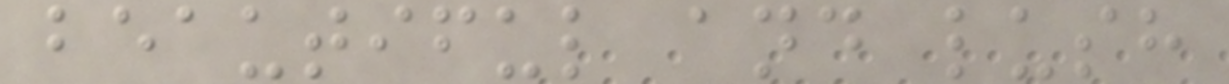beautiful and lush
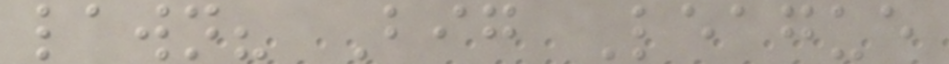lawn? Big League
